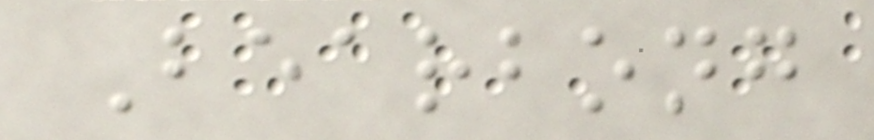Bearbong
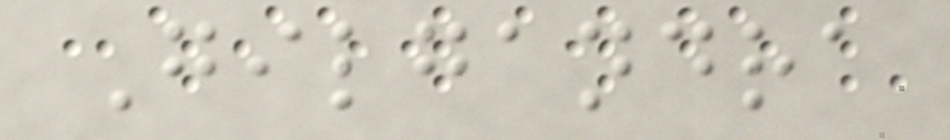Gilgandra
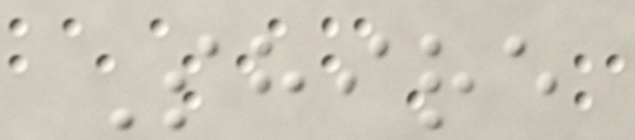Shire
